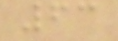63
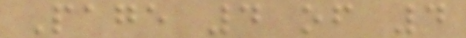Page 4 of 4
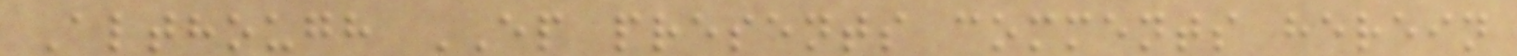Although EP presents comments herein
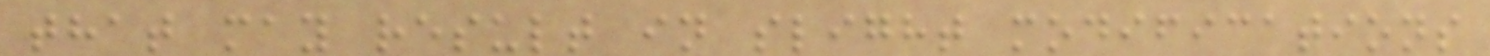that may result in slight modifications
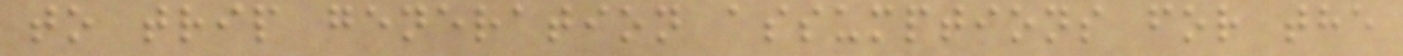to trip generation assumptions for the
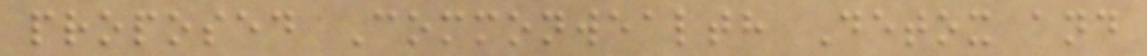proposed Commonwealth Detox and
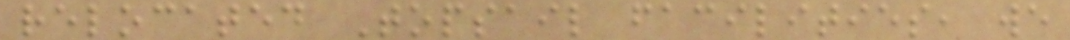relocated Topsail facilities, we
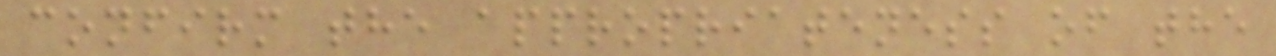confirm the appropriateness of the
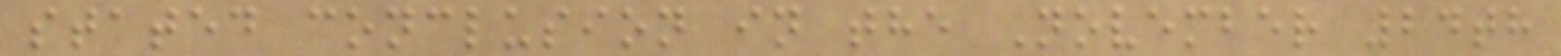stated conclusion in the November 24th
